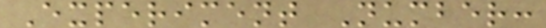Experiment Number:
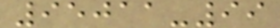95011-99
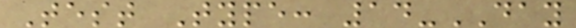Test Type: 14-DAY
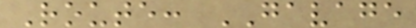Route: GAVAGE
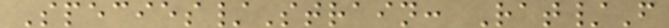Species/Strain: Rat/F
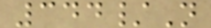344/N
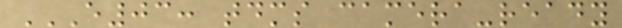E03: TDMS CAMERA-READY
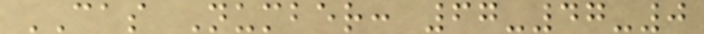CAS Number: 67-47-0
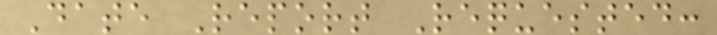Date Report Requested:
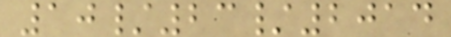10/23/2014
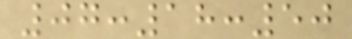07:18:50
